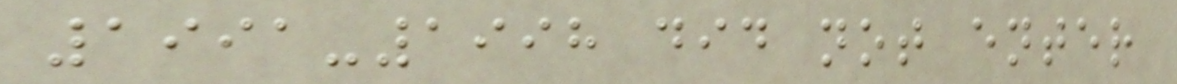1991-1998 did not enter
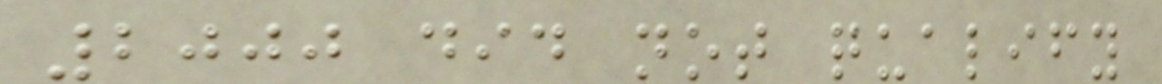2000 did not qualify
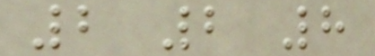2 2 8
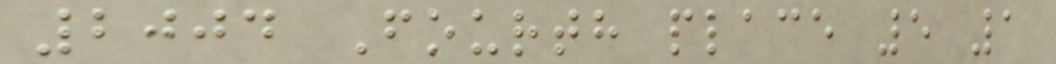2004 Fourth place 5 1
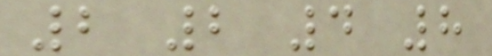2 2 4 8
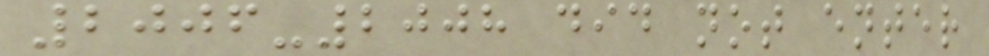2006-2008 did not enter
